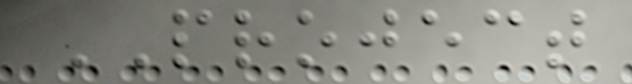PROJECT
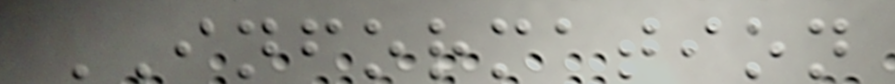INFORMATION
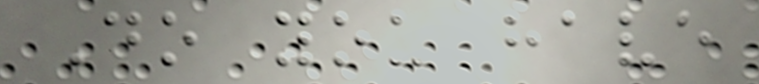Do you have
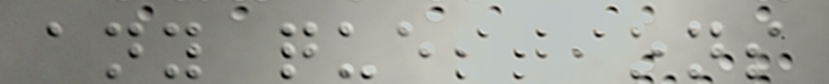any questions
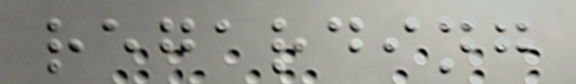regarding
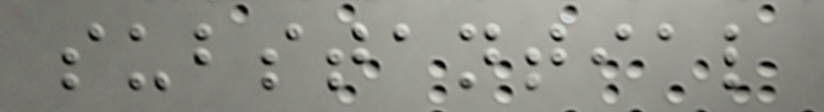substantial
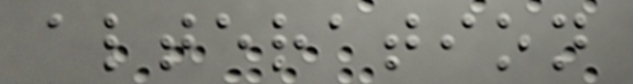alteration
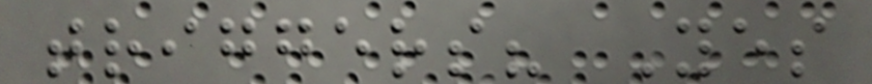triggers? Yes
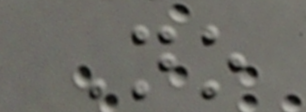No
